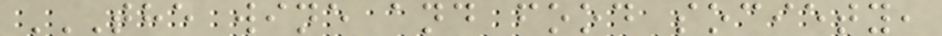THE WINE AND FOOD SOCIETY,
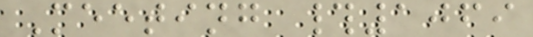Meeting #1069
